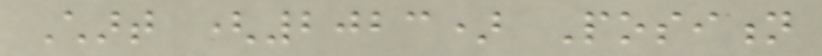Chart (2023) Position
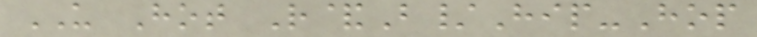US Hot R&B/Hip-Hop
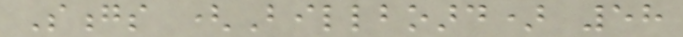Songs (Billboard) 58
